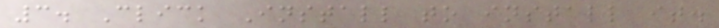3. Click Install to install it.
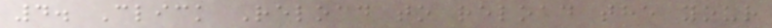4. Click Reload to reload the your
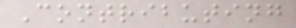Contributing
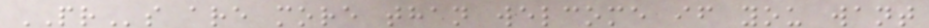PRs are more than welcome if you want
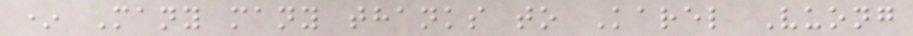* Many many thanks to Karel Vuong
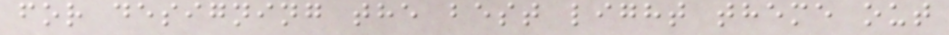for designing the best light theme out
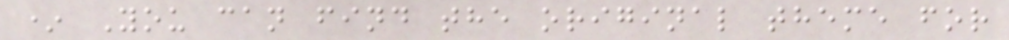* You can find the original theme for
